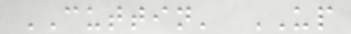CUTTIN' UP
